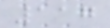117
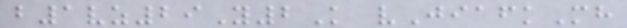b1vz29Y2K vJiafkMh
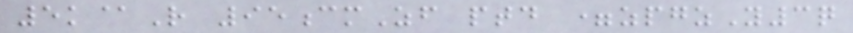5k@R 95cmZf ptd =zpgzY3q
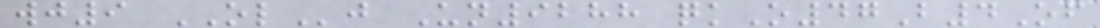wj9 OLj Un9288 qkO47B4Of
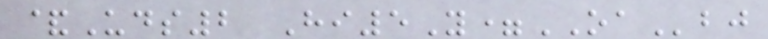&Uds2 Hi5Y=OAbj
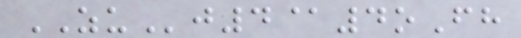ZUj4@4oFh
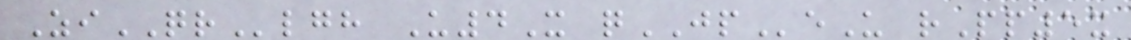ZiQRlgh U4X qJPeU rPp5x
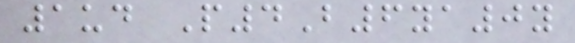1ud P4B6ya0y
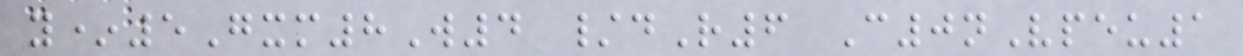y*5Gxm8W4 /dR6 C0nVpeu1
